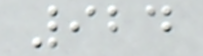924
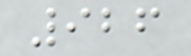926
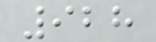928
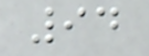94
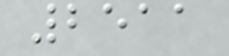2511
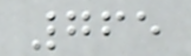765
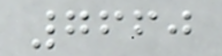7660
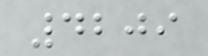4209
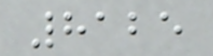8125
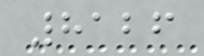8126
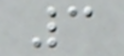3
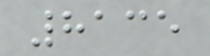8135
